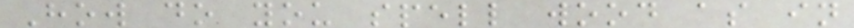How do you spell wood as in
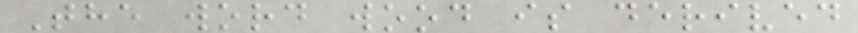The word wood is derived
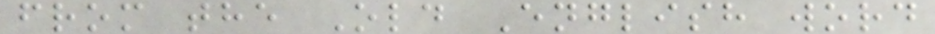from the Old English word
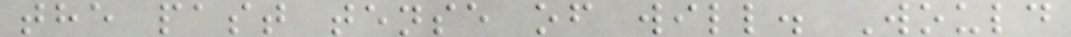the past tense of will. Would
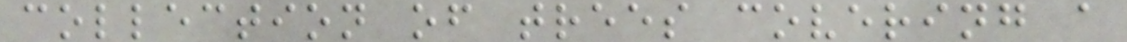collection of trees covering a
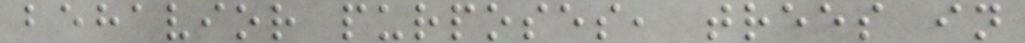behavior purposes, trees in
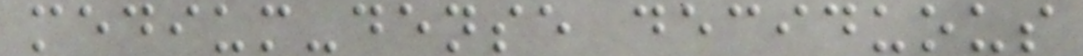medium-dense deciduous
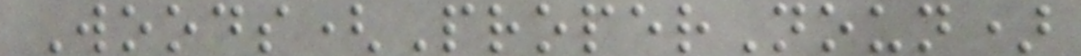Woods(ProperNoun)
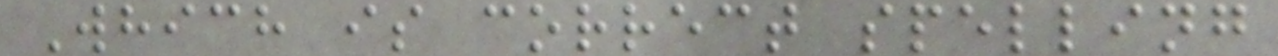Which is correct spelling
